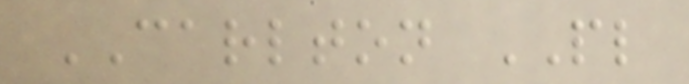CARLTON PL
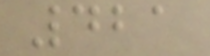421
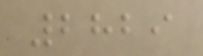2829
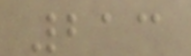213
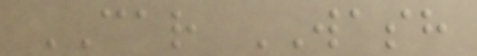CAR WASH
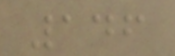146
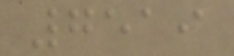7519
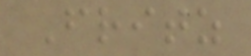Fritz
